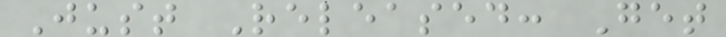Just Released: Get
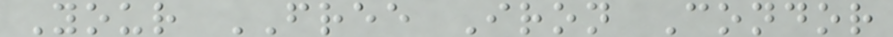Your FREE Iron Condor
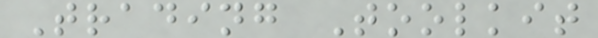Trading Toolkit
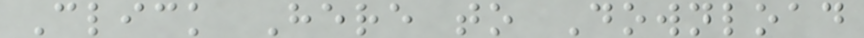Click Here to Download
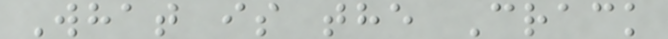What is the Crack
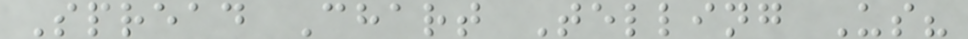Spread Chart Telling Us?
